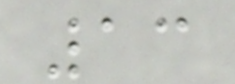13
